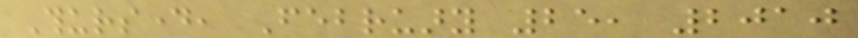Thursday, February 25, 2010
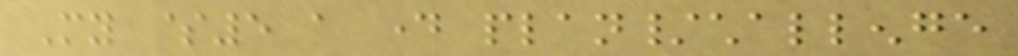My $5 a day plan/challenge
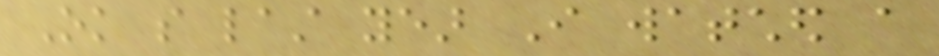Ok so last year I watched a
